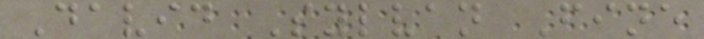David Sylvan Fine
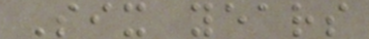Six years
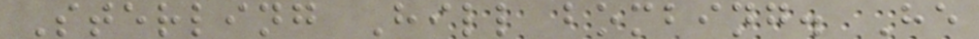Sterling Hill bombing. He
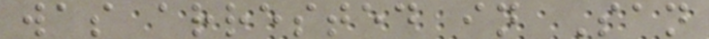was arrested in San
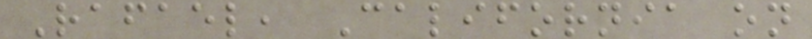Rafael, California on
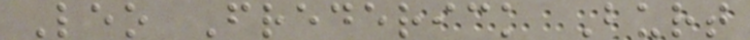Leo Frederick Burt
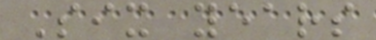Six years
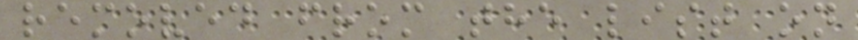removed from the list on
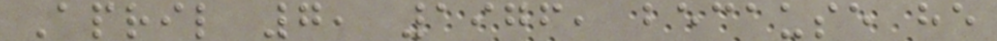April 7, 1976, because he
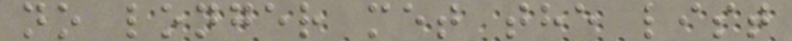no longer met the list
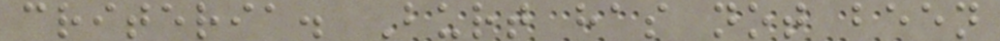criteria. Burt has not been
